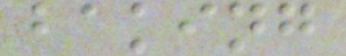baking
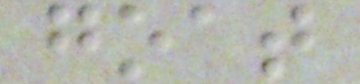goat
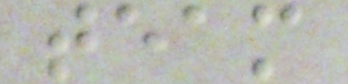team
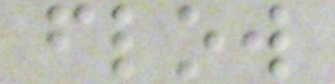flow
